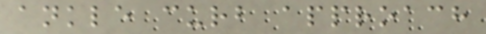ankle curb approach
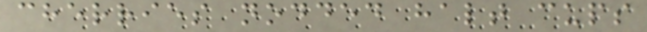cherries nodded halt cups
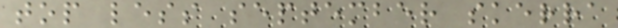top less september skerra
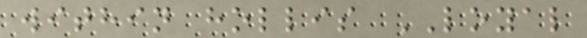within hollis LOYAL
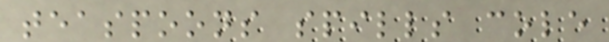teaspoons spills cole
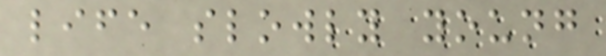life slowly young
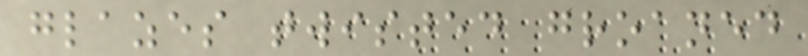glazes twisted groaned
